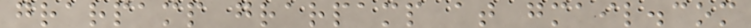grarpamp grarpamp at gmail.com
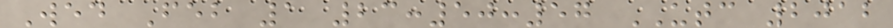Wed Feb 1 23:50:57 UTC 2012
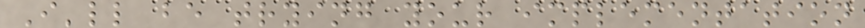I'll be trying your implementation
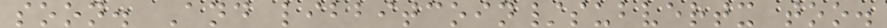soon. And libbitcoin/subvertx too.
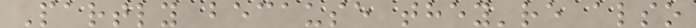Partly because they're also
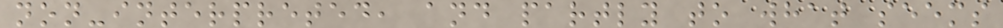non-interpreted, and partly to what seems
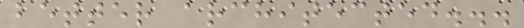better architected...
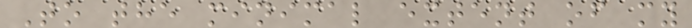To the minimal extent of my
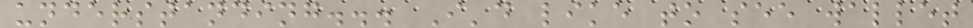understanding... I'd like to see wallet
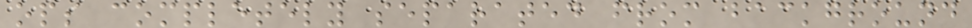ops completely separated from background
